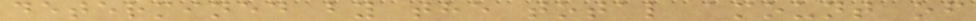determined by the total amount of
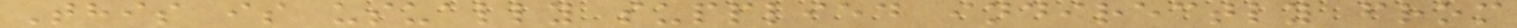This is usually supplied indirectly from
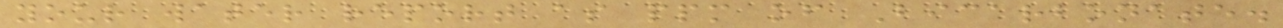your water report as ppm of Bicarbonate.
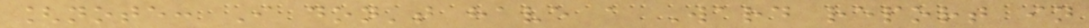[note: I don't have a Ward report in
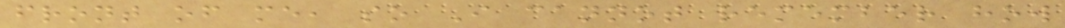front of me, so I cannot remember how
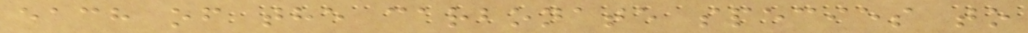each of the carbonate species to
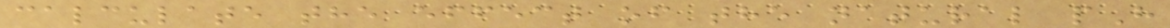calculate the effect of the natural pH
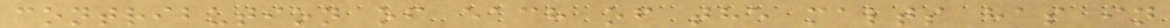contribution of each of the malts has in
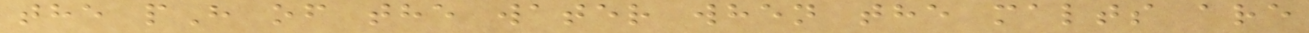the pH of the water when the malts are
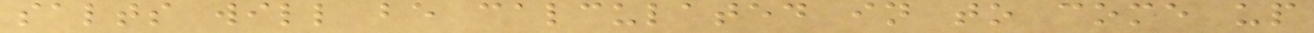salts will be calculated in to come up
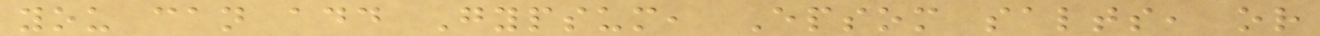you can add Gypsum, Epsom salts, or
